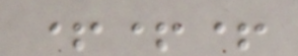+++
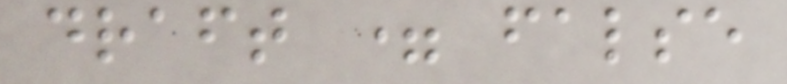draft = false
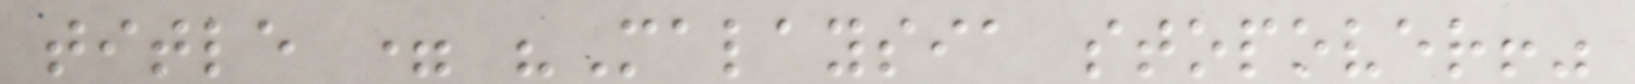title = "Malaysia stopover!"
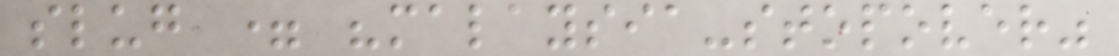slug = "malaysia-stopover"
